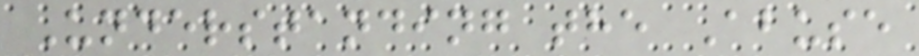Understanding the Abuse
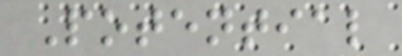Potential
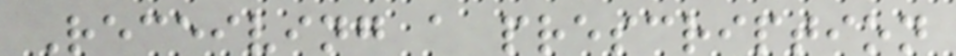Receiving a prescription
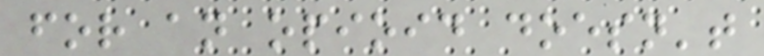for an opioid doesn't
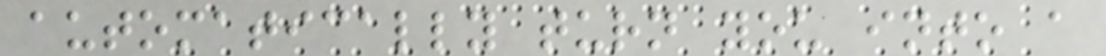automatically turn you into a
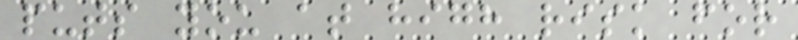puts you at high risk for
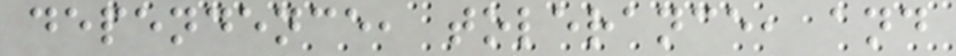dependence, tolerance, and
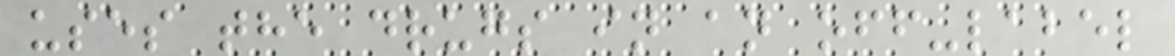uses the drugs in an off-label
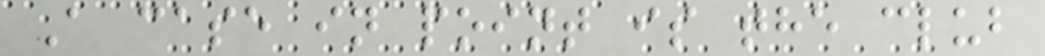A case in point is the club
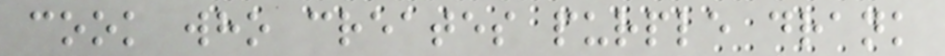cook who creates purple drank
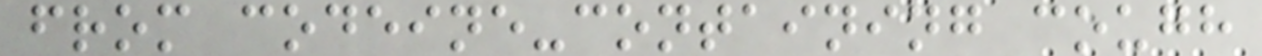from codeine-containing cough
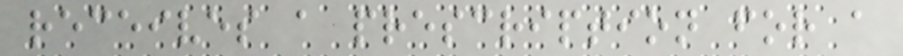receives a prescription for a
